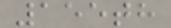155th
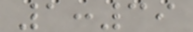1:39
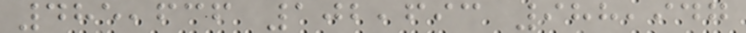485,636 102,693 988,947
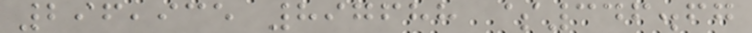296,935 897688 $346.67
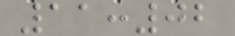11:02
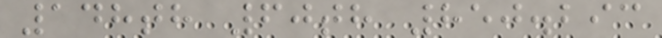148th 60th 850.293
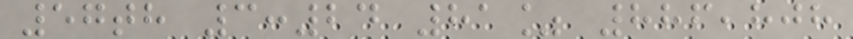57th 3:24 81% 886,808
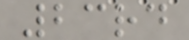23rd
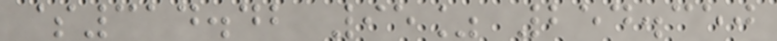$314.42 95% 254.350
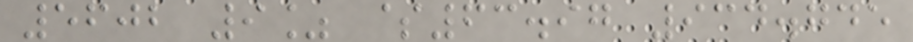5602 9% $63.97 934.745
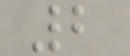2
